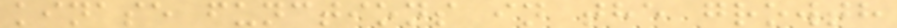kinase functions in the growth
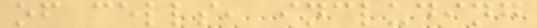of cells, including
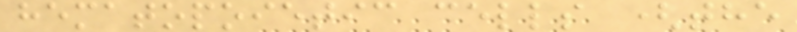hematopoietic cells (the
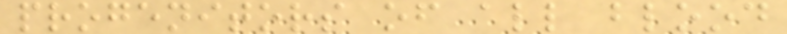progenitors of all blood
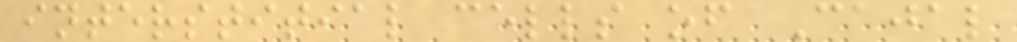interstitial cells of Cajal
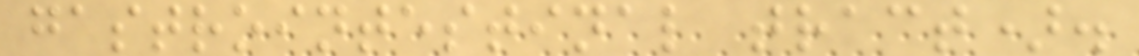gastrointestinal tract).
